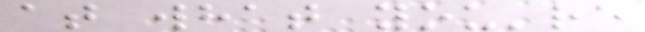at what you're
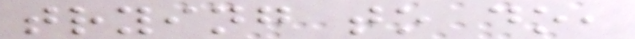trying to do,
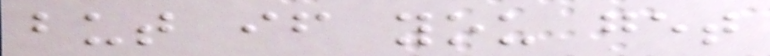but if you get
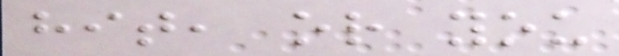hit, or you
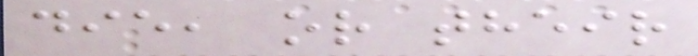die, or their
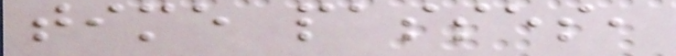time passes,
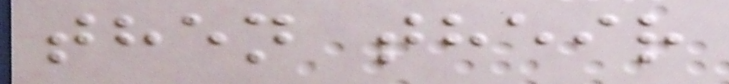then their
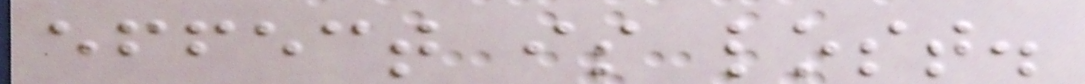effect is lost.
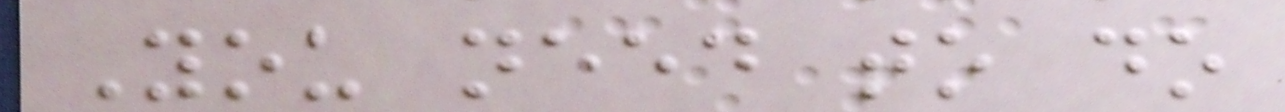You need to do
